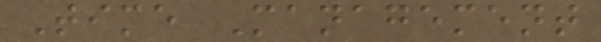Time Management
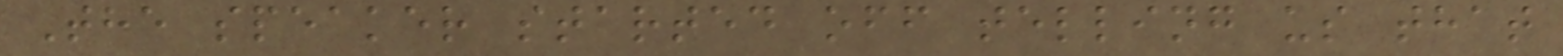The speaker started off telling us that
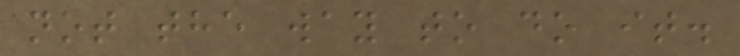not the way to do it.
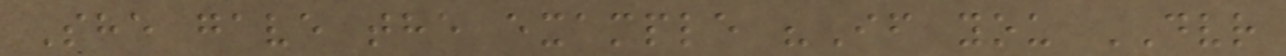She gave the example "If you DVR
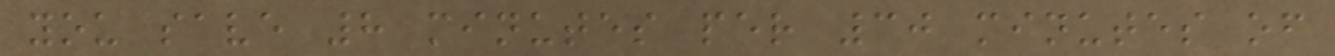you save 8 minutes per 30 minutes of
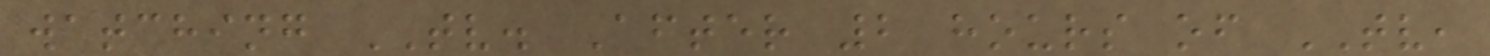watching TV. After 2 hours of TV,
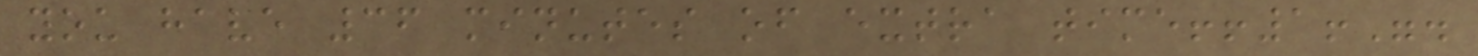you have 36 minutes of extra time!!1!".
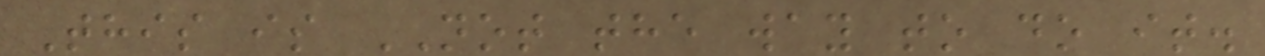This is NOT the way to do it.
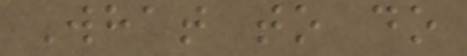What to do
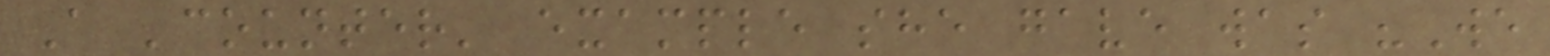A 'counter' example she gave was "We
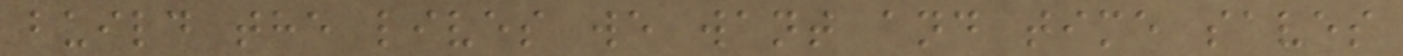build the lives we want and time saves
